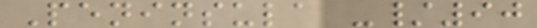Peninsula -/90
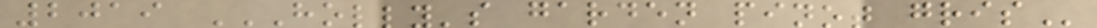2019 HOLLY'S GARDEN PINOT GRIS
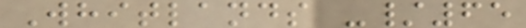Whitlands -/65
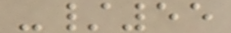-/55
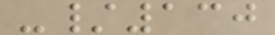-/130
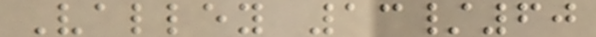Valley 13/60
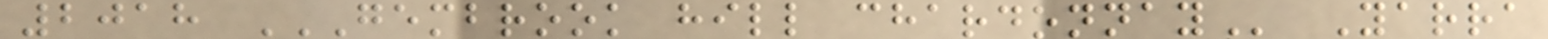2018 GEMBROOK HILL CHARDONNAY Yarra
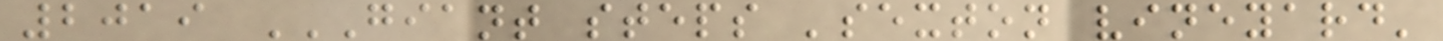2019 GIANT STEPS 'SEXTON VINEYARD'
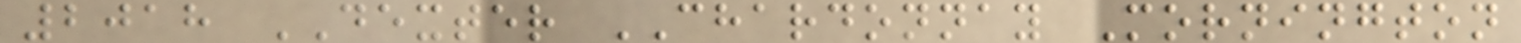2018 DEXTER CHARDONNAY Mornington
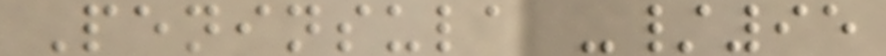Peninsula -/95
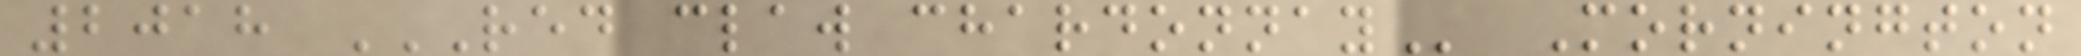2018 RED CLAW CHARDONNAY Mornington
